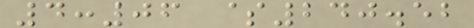4:06 $240.52
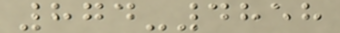874-4858
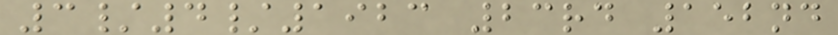3/4/1923 23rd 152nd
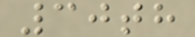30th
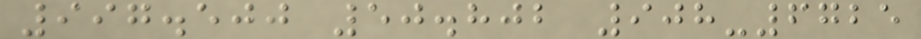997.500 50.802 908-6725
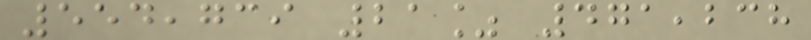554,739 21% 471,238
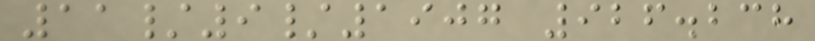11/9/1907 926.238
